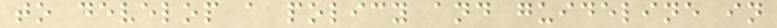to develop a policy and guideline in
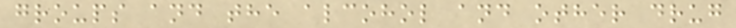groups and the alcohol and other drug
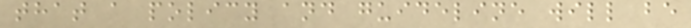that a policy and guideline will be
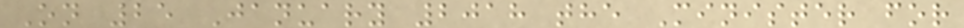On 25 January 2018 the Minister for
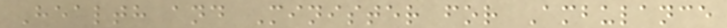Health and Minister for Ambulance
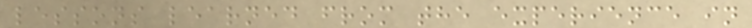lessons learned from the experience in
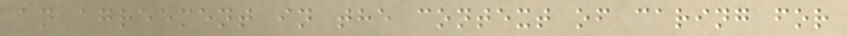an agreement in the context of caring for
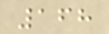168
